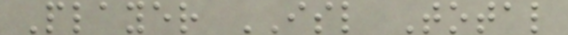Player ISL Total
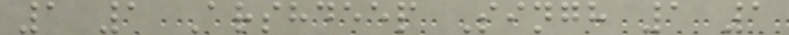1 1 Arshdeep Singh 1 1
